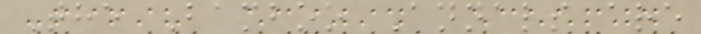The Bamboo Annals are
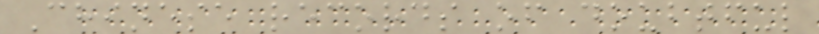Chinese records of doubtful
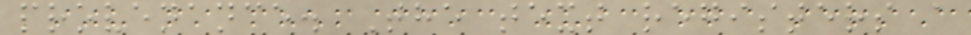provenance. The text registers a
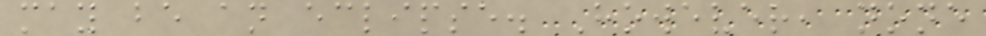may be an eclipse. However, none
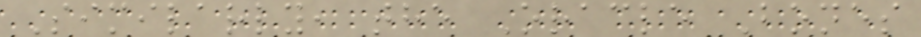Similarly, the Oracle Bones
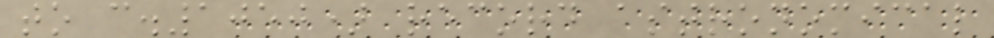to c.1050) record astronomical
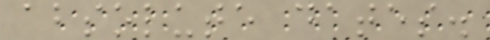absolute dates.
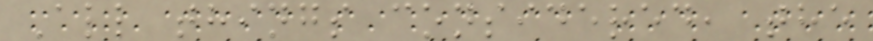All things considered, the
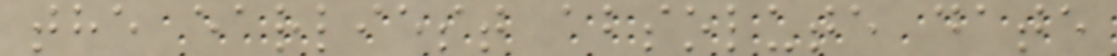the earliest absolute date
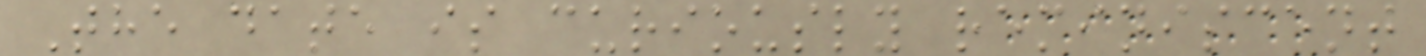The date is curiously reminiscent
